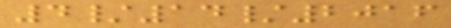4/14/2016
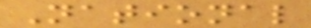National
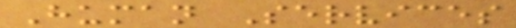Human Services
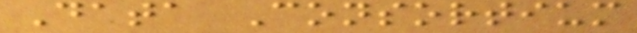Data Consortium
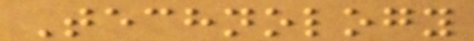Technology
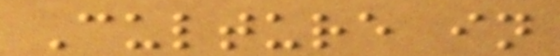Culture in
